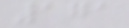171
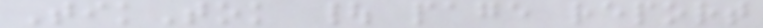TikTok | page report
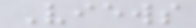Views
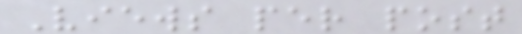Views per post
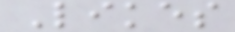Likes
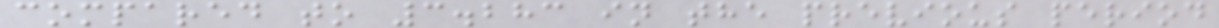compared to 3.283 in the previous period
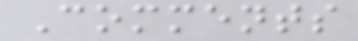Comments
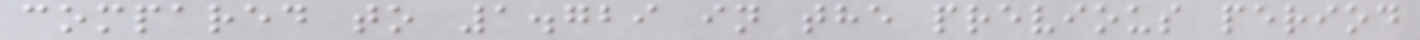compared to 1.729 in the previous period
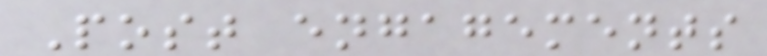Post engagements
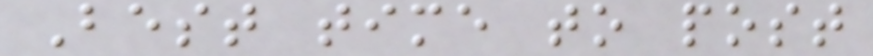Best time to post
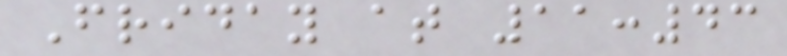Friday at 11:43
